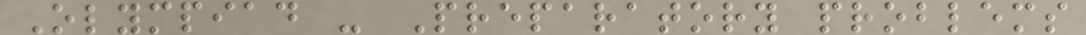Olympiad - Preparatory problems
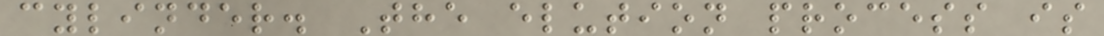cylinder. The elution process is
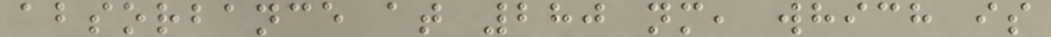absorbance at 280 nm, which is
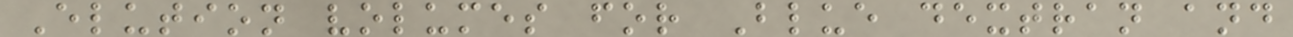Elution volumes for Blue dextran and
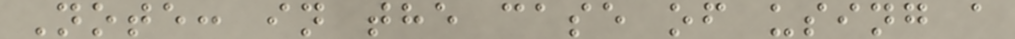Note: in the case of using a
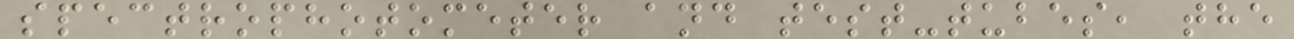spectrophotometer and test-tubes, the
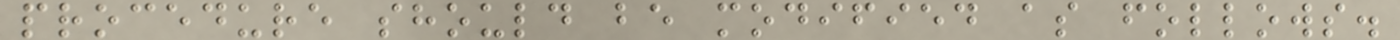procedure should be modified as follows.
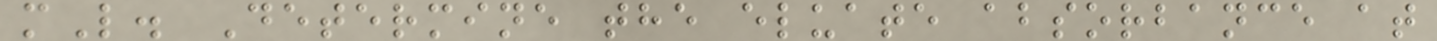mL. Determine the eluate absorbance at
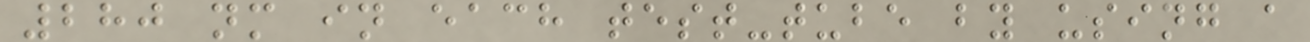280 nm in each test-tube by using a
